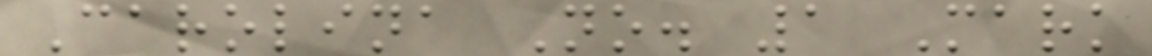Carolina No. 1 Mark
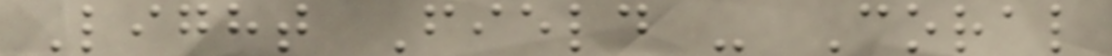Light Field - Coral
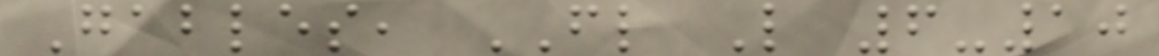Gables, FL L 6-10
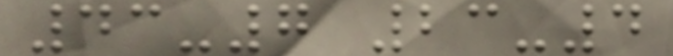43-7 23-4
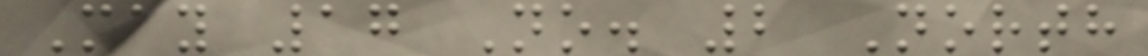May 17 No. 2 North
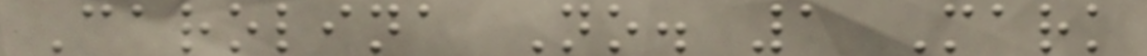Carolina No. 1 Mark
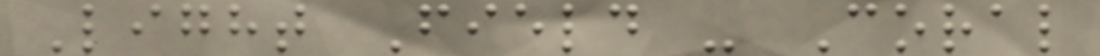Light Field - Coral
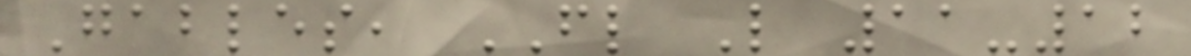Gables, FL L 11-12
